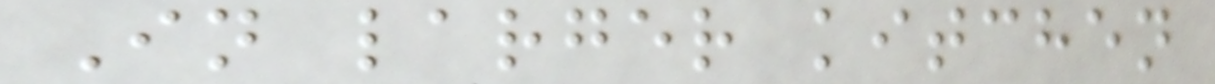In larger kitchen
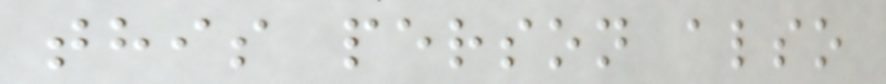this person also
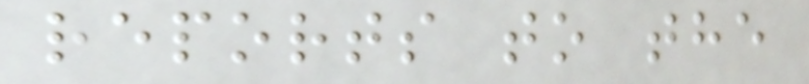reports to the
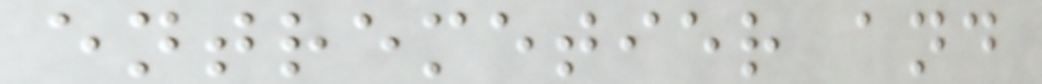entremetier and
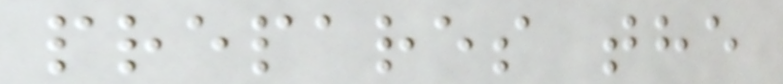prepares the
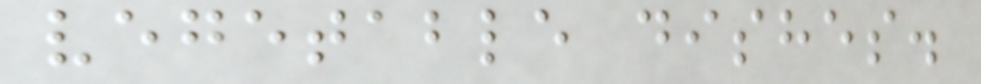vegetable dishes.
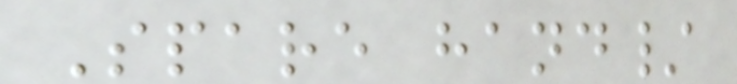Spare hand/
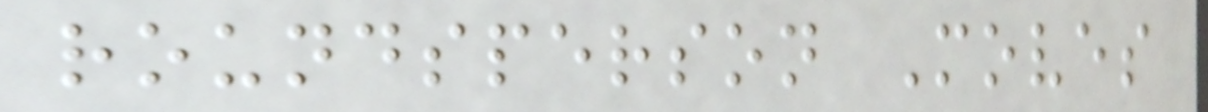roundsperson Moves
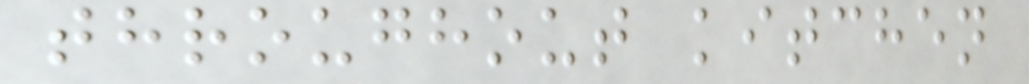throughout kitchen
